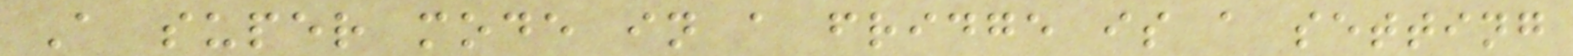A super mode in a fridge is a setting
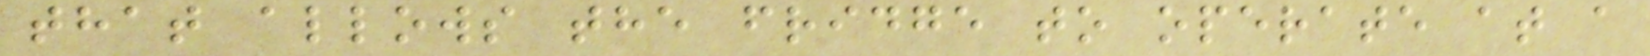that allows the fridge to operate at a
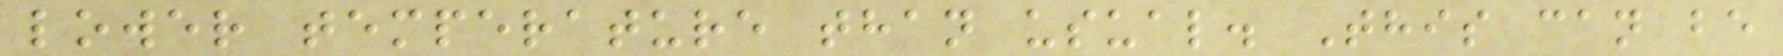lower temperature than usual. This can be
